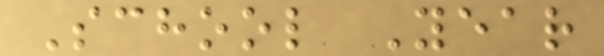School Year
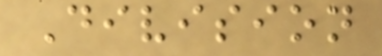Division
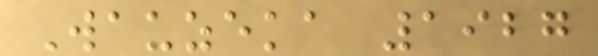Wauzeka 1927
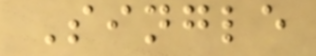Single
